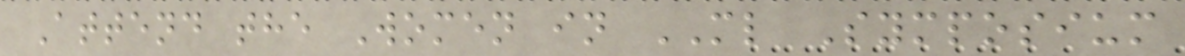Attend the Women in ML Symposium
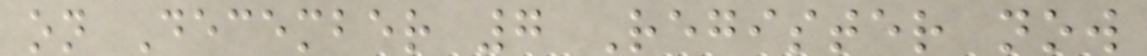on December 7 Register now
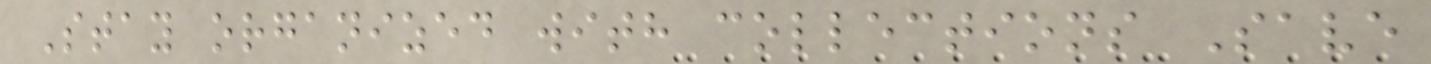Stay organized with collections Save
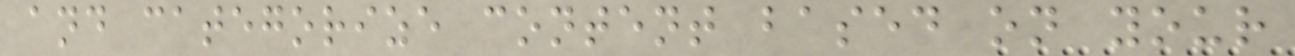and categorize content based on your
